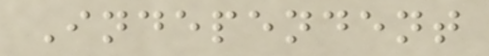Independent
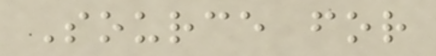Source for
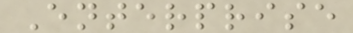Enterprise
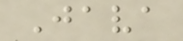Java
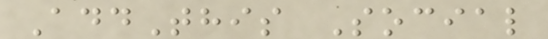AddThis Social
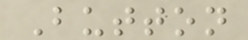Button
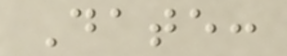Date:
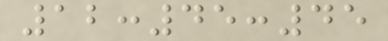12:45:45
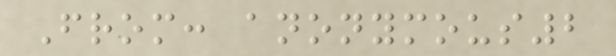From: anonymous2
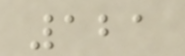121
